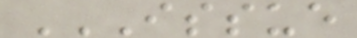ISSUE
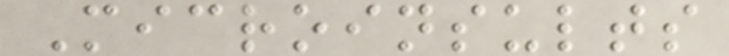Microinsults
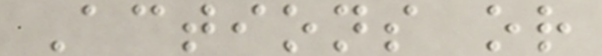Actions or
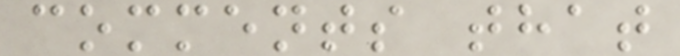comments that
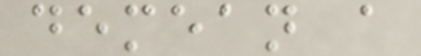demean a
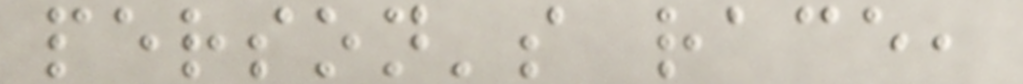person's race,
